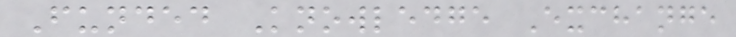Funded Knowledge Exchange
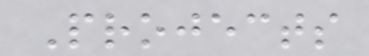Projects
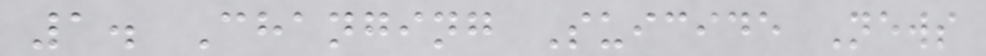1. Changing Suicide News
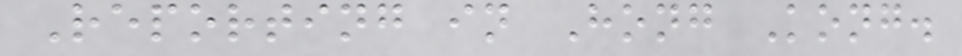Reporting in Hong Kong.
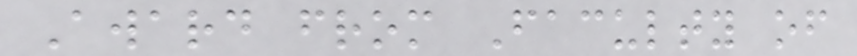Award from Faculty of
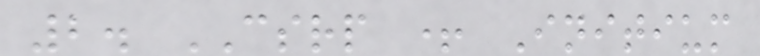2. CSRP + Initium
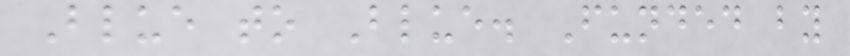Blue to Blue. Funded by
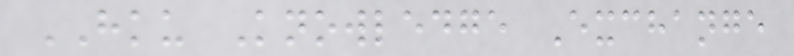HKU Knowledge Exchange
